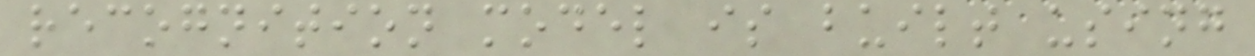recognition model is built using
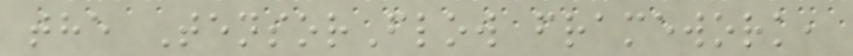the TensorFlow framework,
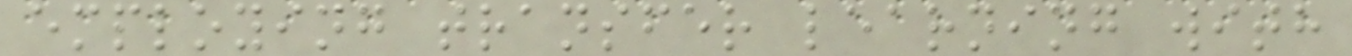employing transfer learning with
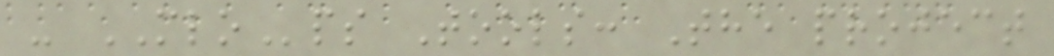- MLOps Tools: The project
